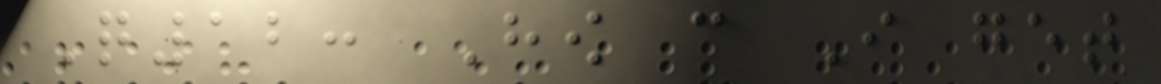Q12: How can I get
